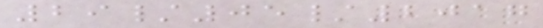29/05/2017
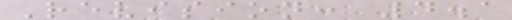Revision: 4.1
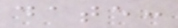date:
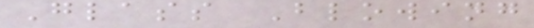Glass Blowing
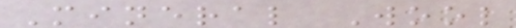Mineral Wool
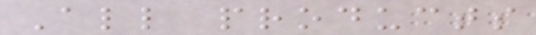All products
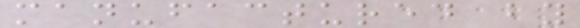manufactured by
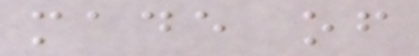made of
